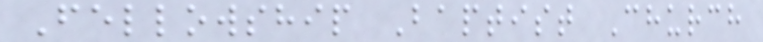Fellowship Baptist Church
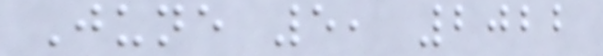June 5, 2022
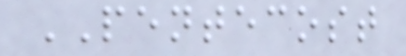PENTECOST
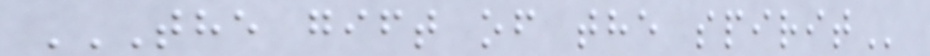THE GIFT OF THE SPIRIT
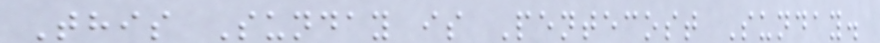This Sunday is Pentecost Sunday.
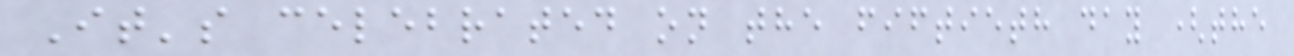It's celebrated on the fiftieth day (the
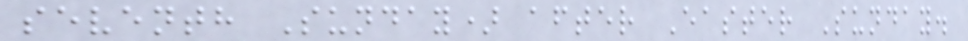seventh Sunday) after Easter Sunday.
